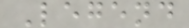Legend
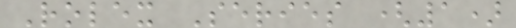Rolex Series (1)
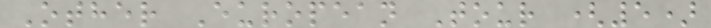Other European Tour (5)
